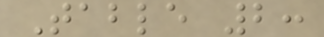Table 2:
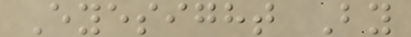Eyesight By
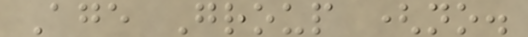Age Group (no.
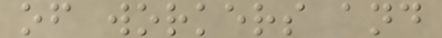of workers and
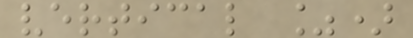vertical %)
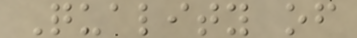Quality of
